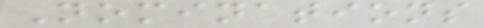Nominations
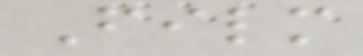Film
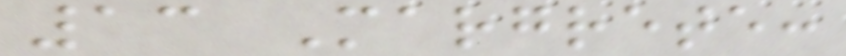13 Margrete:
